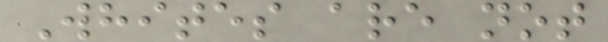Whites are not
